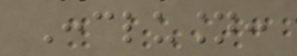Conclusion:
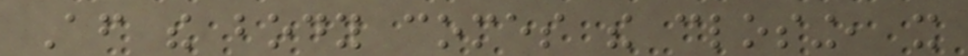After the body comes the closing, it
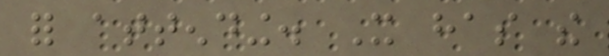for attending. It has the
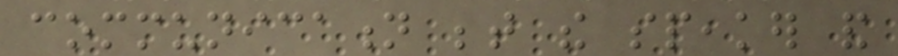communication between the speaker and
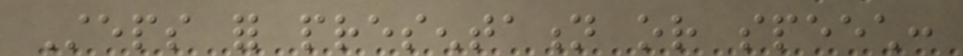Steps for presentation or speech:
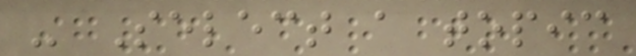- Select a topic
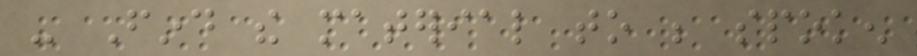- Find the material to be spoken
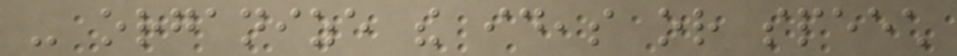- organize the ideas or speech
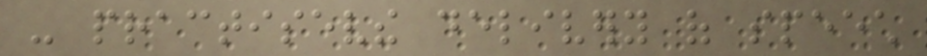- practisevthe delivery of speech
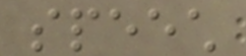speech
